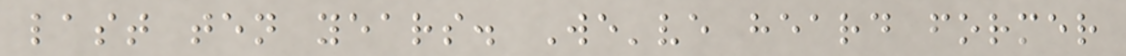last ten years. We've heard former
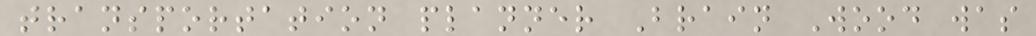transportation planner Brain Wood was
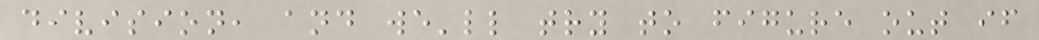division, and we'll try to figure out if
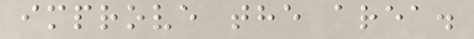improve the area.
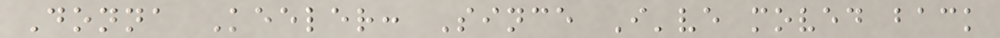Donna Keeler: Since I've moved back
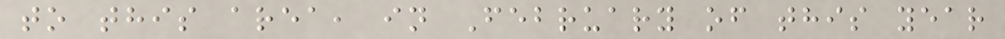to this area, in February of this year
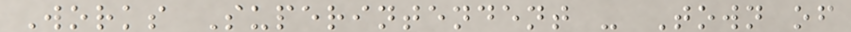Works Superintendent - Town of
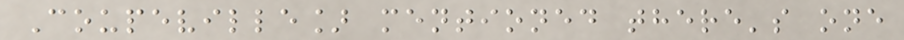Coupeville] mentioned there's one
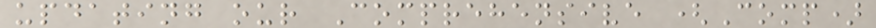updating our Comprehensive (Comp)
